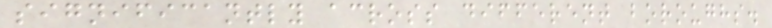significantly across different boroughs.
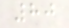80
